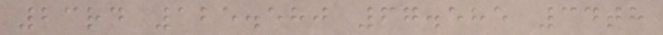23rd 125.580 67.585 34th
